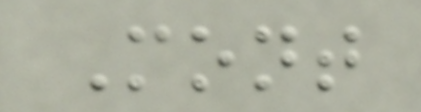Mont
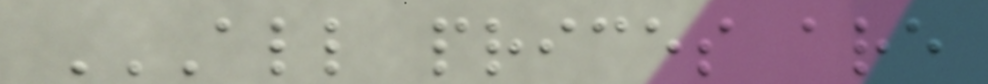ALL PRICES ARE
